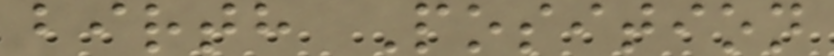birth Position
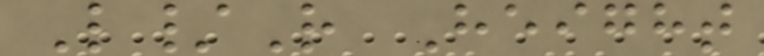L/R Height
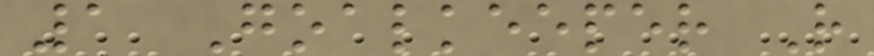1 Goalkeeper R
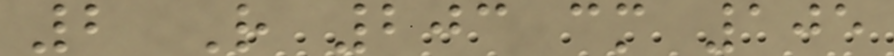2 R 203 cm 105
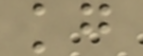kg
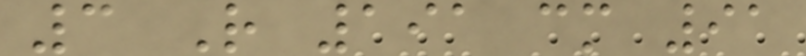3 R 191 cm 91
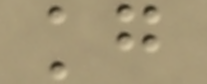kg
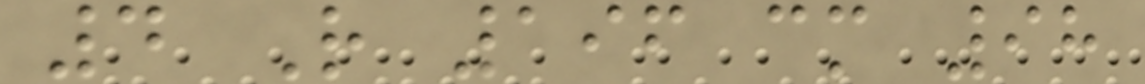4 R 196 cm 98
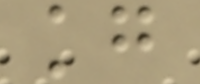kg
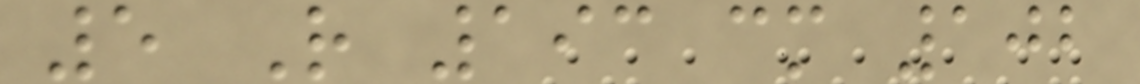5 R 193 cm 102
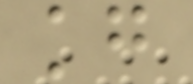kg
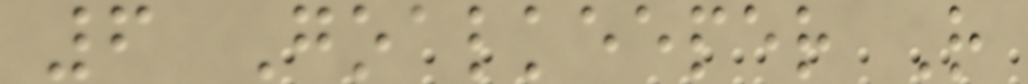6 Goalkeeper R
